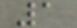1
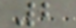2
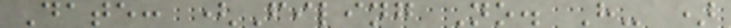Date: (Filing No. H- )
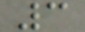3
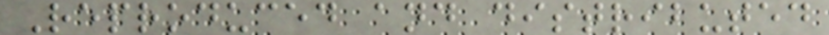Reproduced and distributed
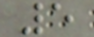5
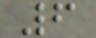6
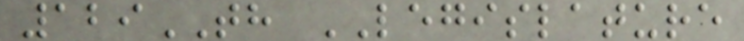129TH LEGISLATURE
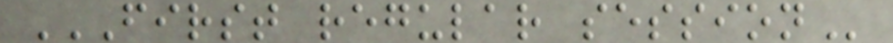FIRST REGULAR SESSION
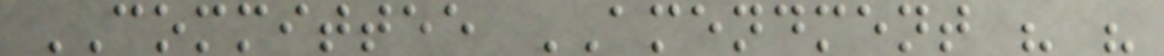COMMITTEE AMENDMENT " "
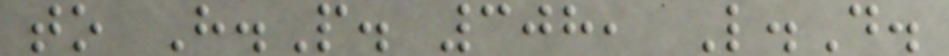to H.P. 308, L.D.
